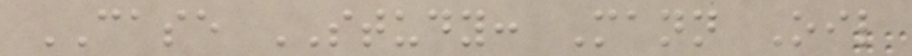CASE STUDY: Mann Oil
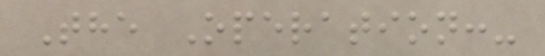The Operation:-
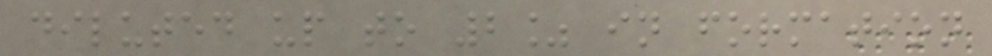diluted up to 2% in formation
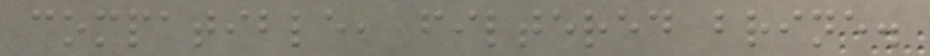compatible, filtered brine.
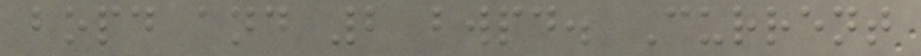bopd and 2 bwpd. Current
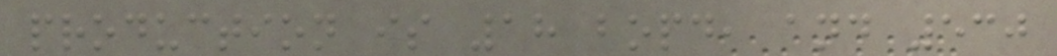production is 18 bopd, and 530
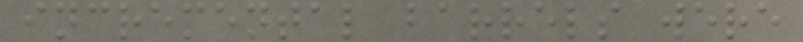incremental barrels were
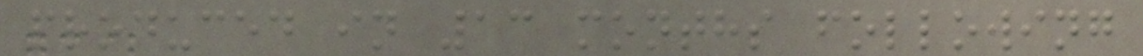produced in 13 months following
